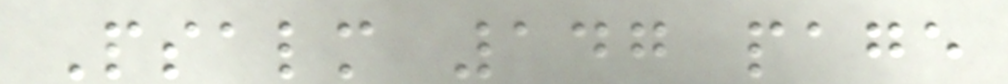Psalm 147 page
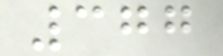377
